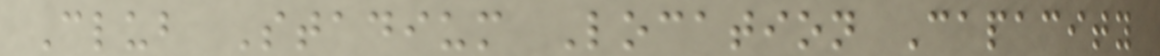Club Stadium Location Capacity
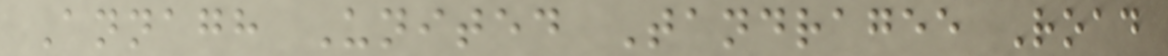Annagh United Tandragee Road
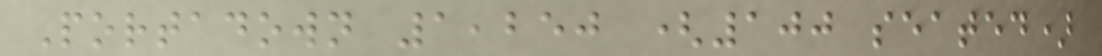Portadown 1,250 (100 seated)
